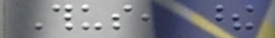Thus, these
